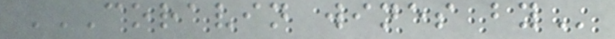CORAVIN WINES BY
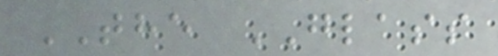THE GLASS
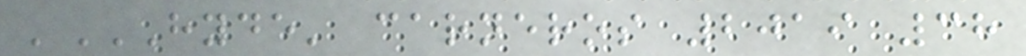'HYDE' CARNEROS 2019 38
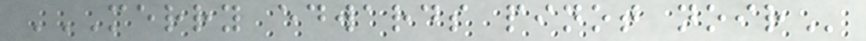MERRY EDWARDS PINOT NOIR
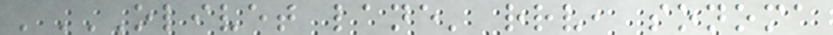'OLIVET LANE' RRV, SONOMA
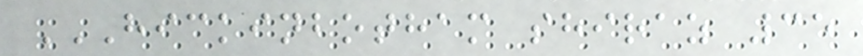HICKINBOTHAM SHIRAZ 35
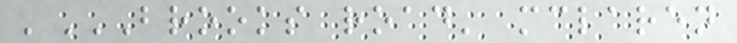'BROOKS ROAD' MCLAREN
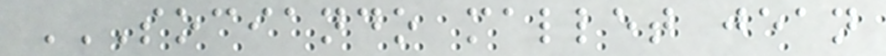SOCIANDO MALLET JEAN
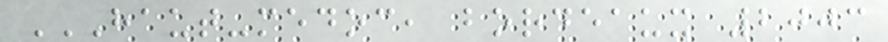HAUT-MEDOC, BORDEAUX 2003
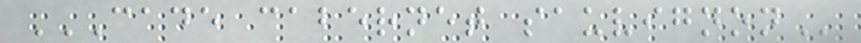CADE CABERNET SAUVIGNON
